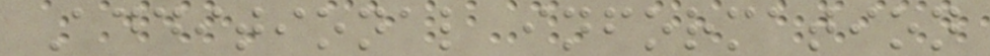Additional information
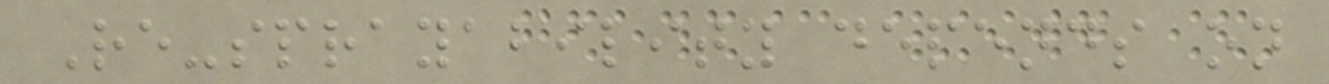Re-sprayability depends on
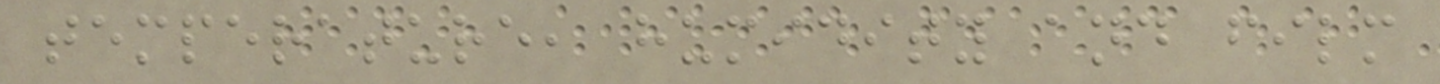temperature, humidity and film
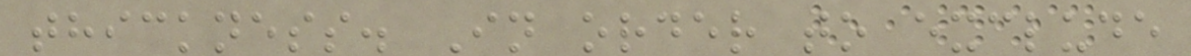thickness. In order to exclude
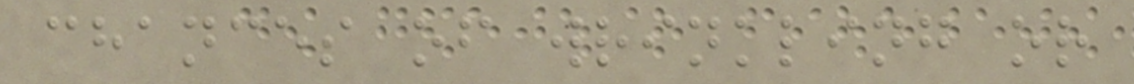chances of wrinkling or
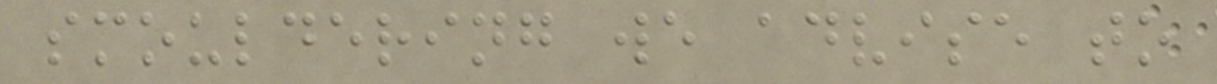smouldering we advise to
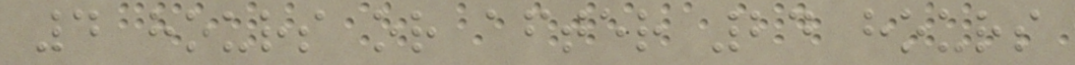4 hours or after 24 hours
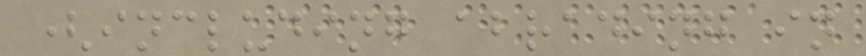(including abrading in
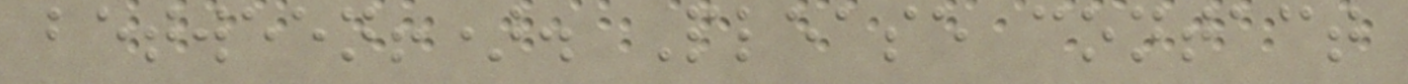between!). Please contact
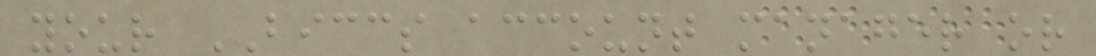your BICCS account manager or
